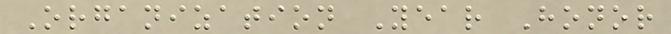Organization Year Honor
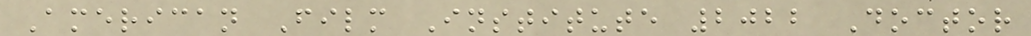American Film Institute 2022 Doctor
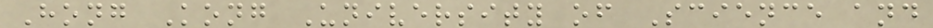Hong Kong University of Science and
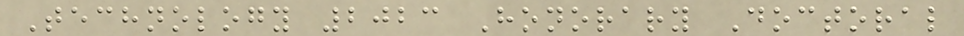Technology 2023 Honorary Doctoral
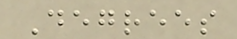Degrees
